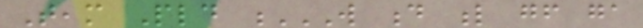Team Pld W D L GF GA
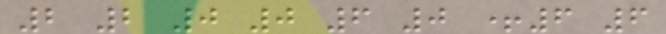2 2 0 0 6 0 +6 6
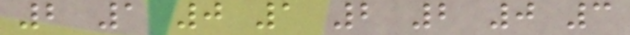2 1 0 1 2 2 0 3
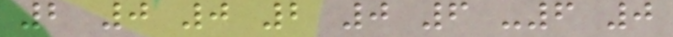2 0 0 2 0 6 -6 0
